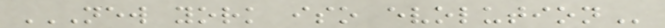NEW YORK ISO EVOLUTION
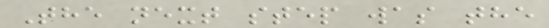The next step was the
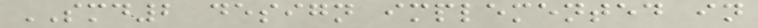SMD2 design implemented in
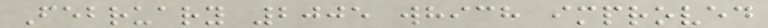February 2005 which improved
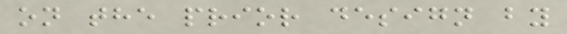on the prior design by
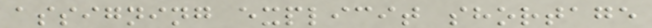assigning explicit shortage
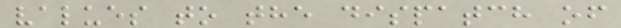values to the dispatch of
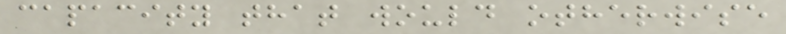capacity that would otherwise
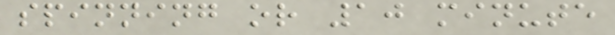spinning or 10 minute
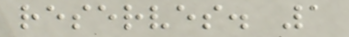reserves. 1
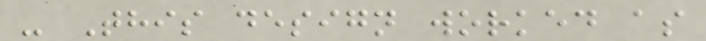- This design worked as
